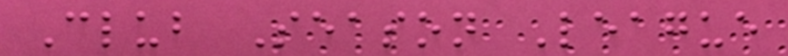Club Season League
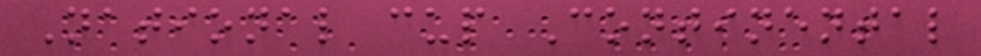National cup Continental
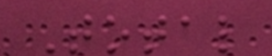Total
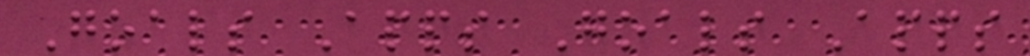Goals Apps Goals Apps
